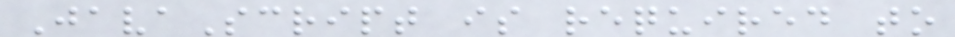JavaScript is required to
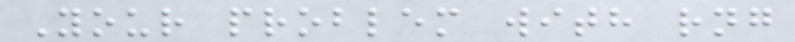Your problem with rng
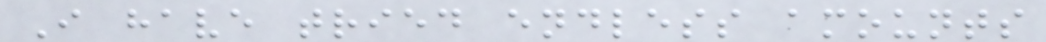I have tried endless amounts
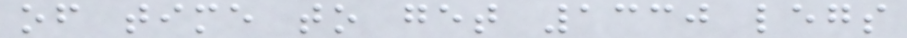of time to get 1330 legs
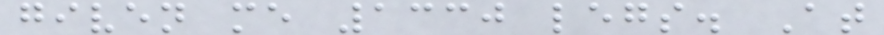given me 1330 legs. At
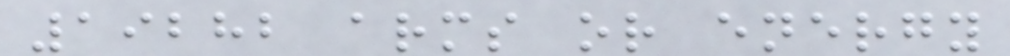19282 arms or energy
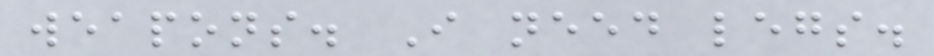weapons. I need legs.
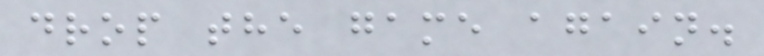drop the game again.
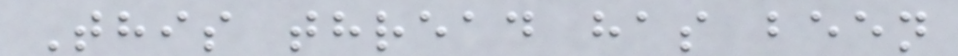This thread has been
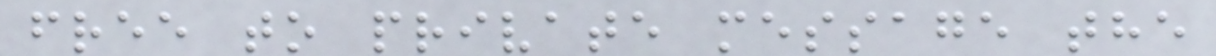free to private message the
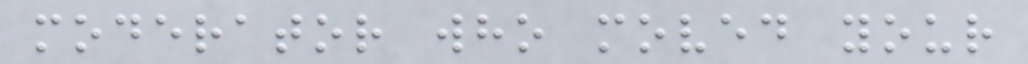moderator who moved your
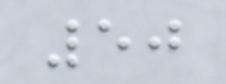50
